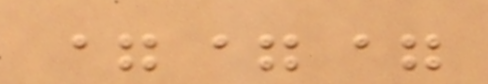===
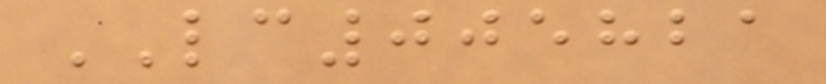LC005821
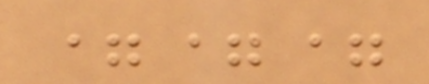===
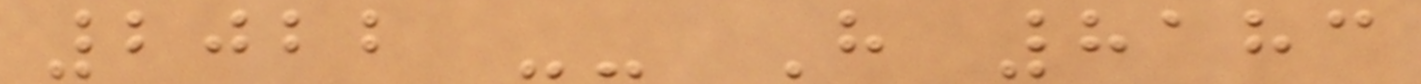2022 -- H 8183
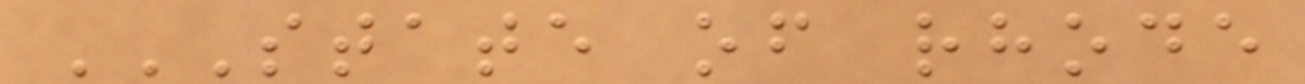STATE OF RHODE
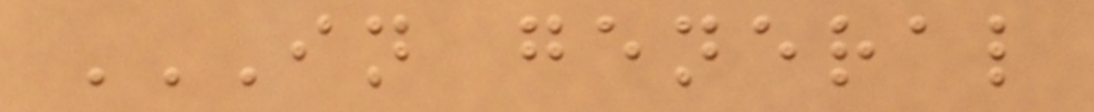IN GENERAL
